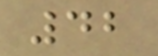42
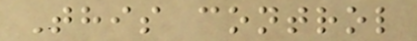This control
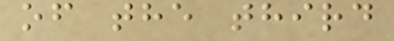of the third
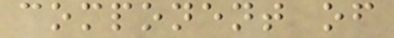component of
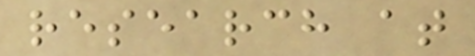research at
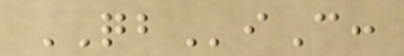QBiC:
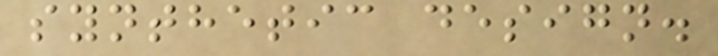synthetic design.
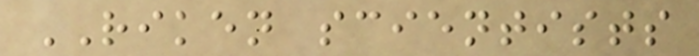RIKEN scientists
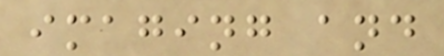imaging and
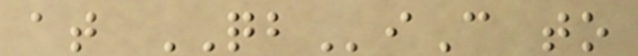at QBiC to
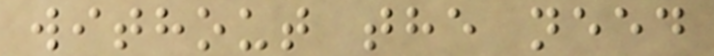without the need
